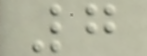7
